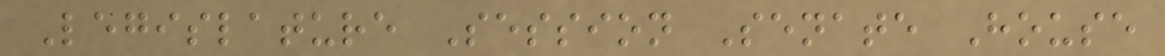Legislature Session Senate House
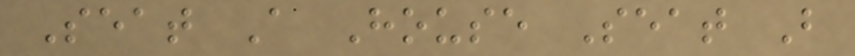Seat A House Seat B
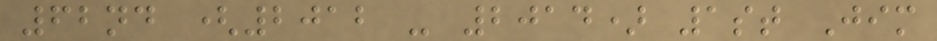62nd (2012 - 2014) 1st Jim
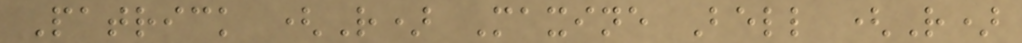Patrick (R) Maxine Bell (R)
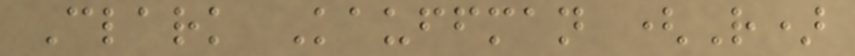Clark Kauffman (R)
